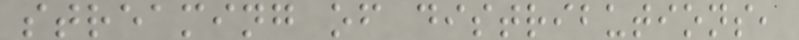streaming of distributions,
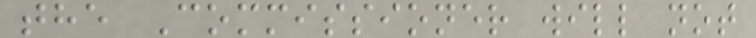the Commissioner will not
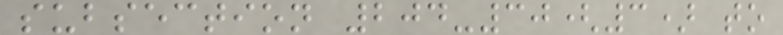subsection 204-30(3) to
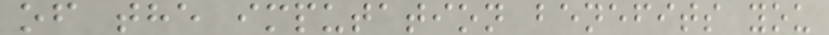of the imputation benefits you
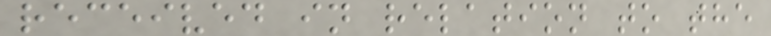received in relation to the
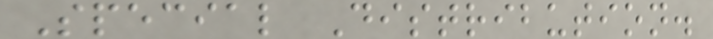Special Distribution.
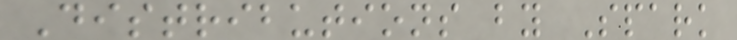Distributions by Spark
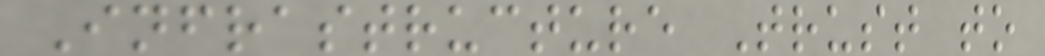Infrastructure Trust to
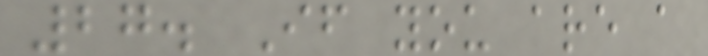27. If you are a
